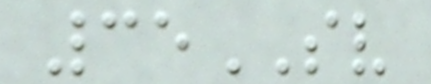35SV
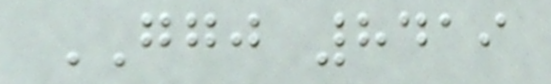GGJ 8419
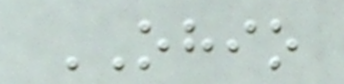OHIO
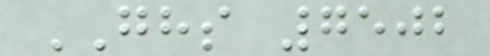GHS 7502
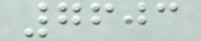7603
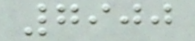7900
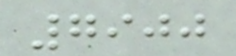7900
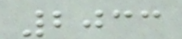2033
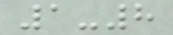1-8
